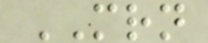MRN
